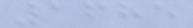1685
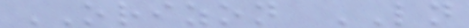ORIZON LN
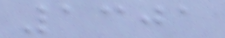1301
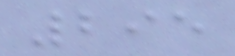295
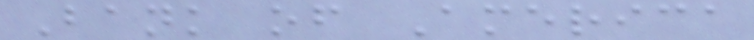Bank of America
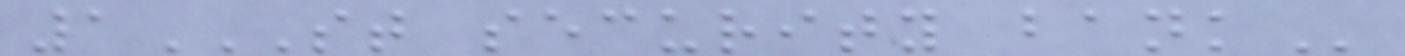1ST SECURITY BANK
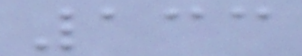133
